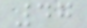47
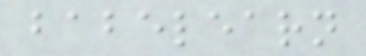babelearn
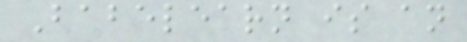Babelearn is an
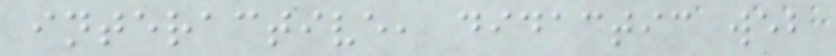interactive, didactic web
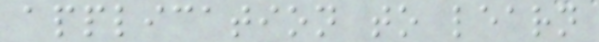application to learn
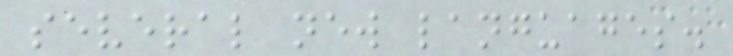several new languages.
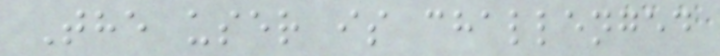The user is challenged
